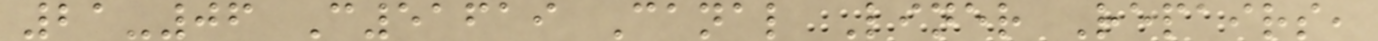21-06 C51619 Canal Liner Repairs,
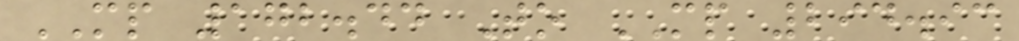MP 172.44 To MP 294.93
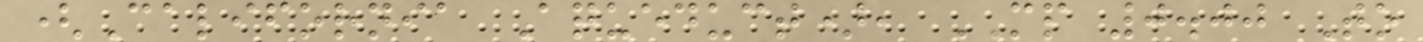(California Aqueduct), MP 0.00 To
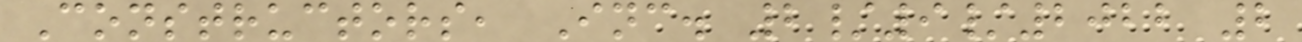Constructors, Inc. 2/9/2022 2
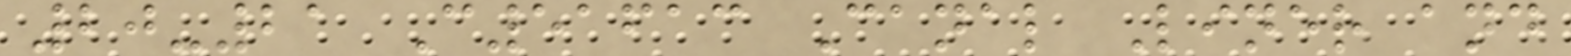20-21 C51613 Canal Liner and
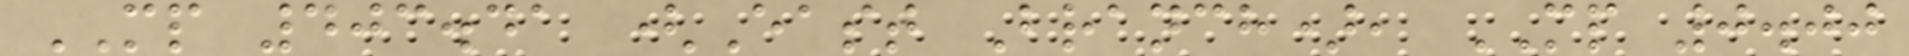MP 403.41 (East Branch), MP 0.00
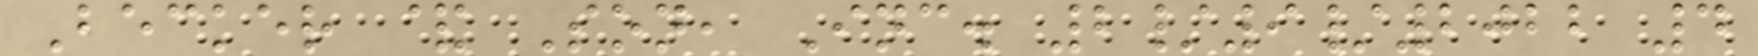Becker & Son, Inc. 2/9/2022 4
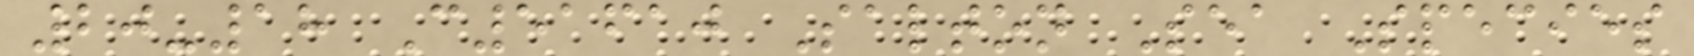20-18 C51610 Salton Sea Species
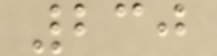230
